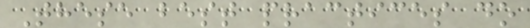These best practices do
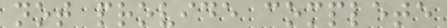not provide complete
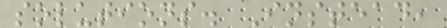solutions. Instead,
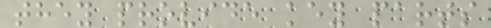they provide key parts
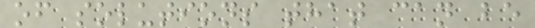of solutions that can be
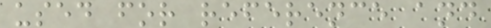used for reference and
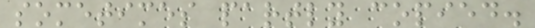sometimes partly copied.
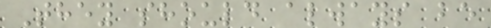They should always be
